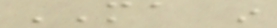MA in
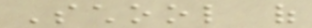School of
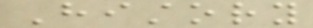History
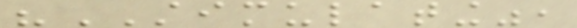"STIMULATING",
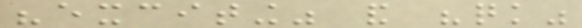"exciting" and "quick"
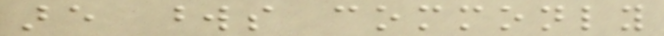are words commonly
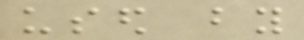used by
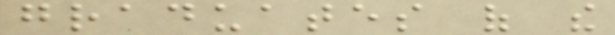graduates of the
